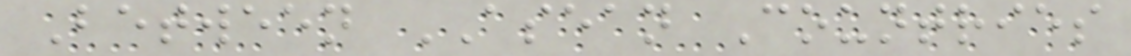Between ASEAN Countries
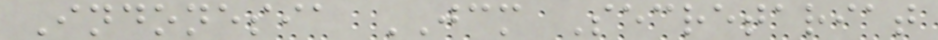Indonesia JCM Secretariat
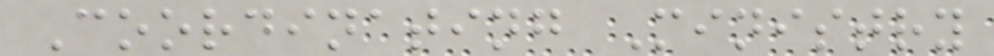Coordinating Ministry
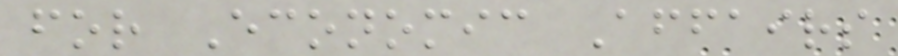for Economic Affairs
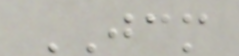JCM
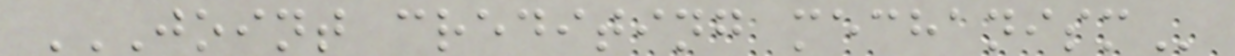JOINT CREDITING MECHANISM
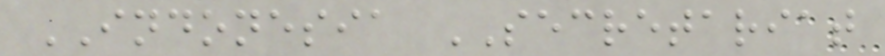INDONESIA SECRETARIAT
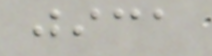jica
